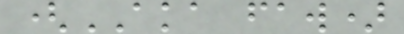(AKA faw)
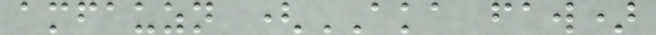amfauzn (AKA faw)
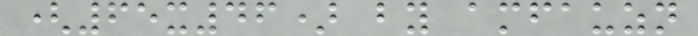(65x46) by amfauzn
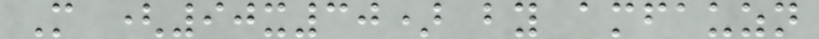M (90x30) by amfauzn
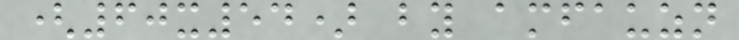(60x54) by amfauzn
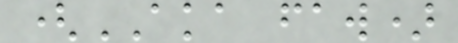(AKA faw)
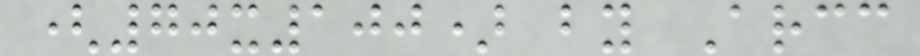(70x100) by Arcc
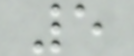5
